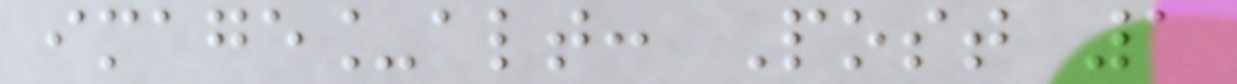image_alt: Post 1
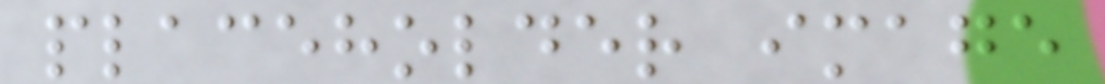placeholder image
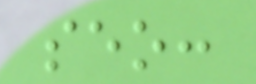seo:
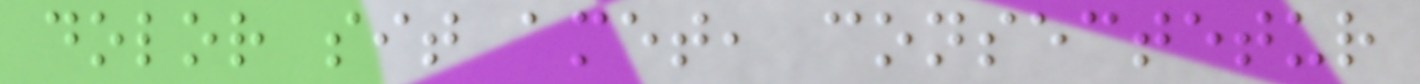dolor sit amet, consectetur
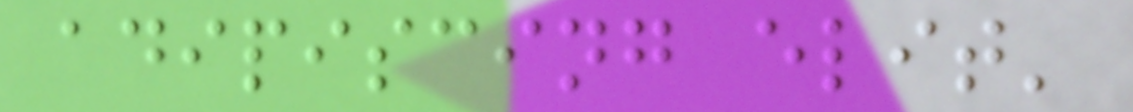adipiscing elit'
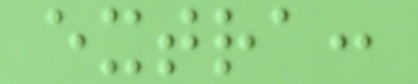extra:
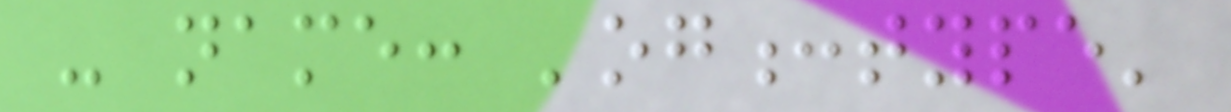- name: 'og:type'
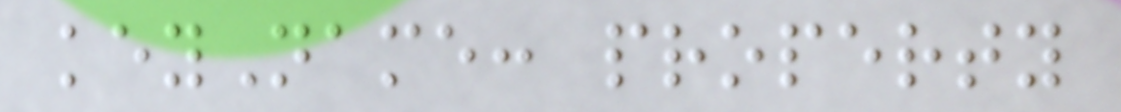keyName: property
